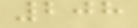208
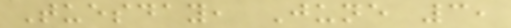Tuesday, June 3,
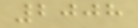2008
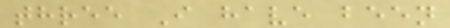three I have been
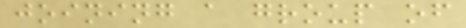joining a group of
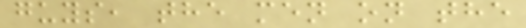guys, the men on the
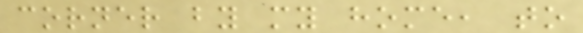corner by my home, to
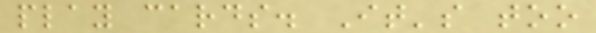play cards. It's too
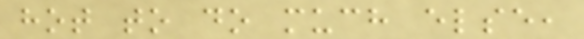hot to do much else,
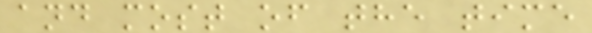and most of the time
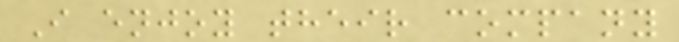I enjoy their company
